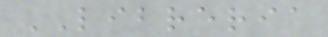LIBRERIA
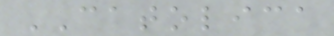CATOLICA
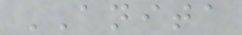ANITA
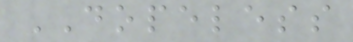DOPELESS
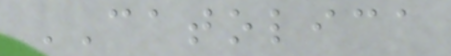CATOLICA
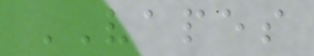VAPES
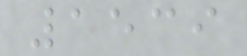1539
